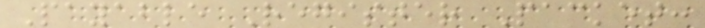Payable Register Packet:
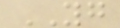YG
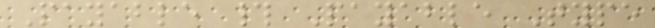Payable # Payable Type
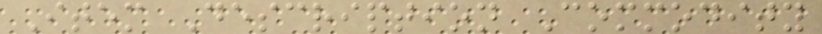Item Description Commodity
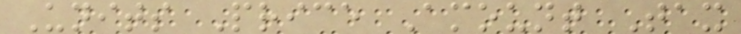Units Price Amount Tax
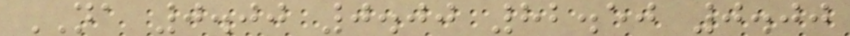NA 0.00 0.00 82.50 0.00
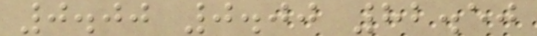0.00 0.00 82.50
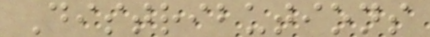Distributions
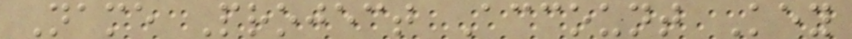Name Project Account Key
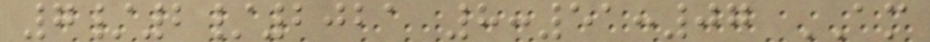7/2/2021 8:51:07 AM
